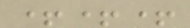+++
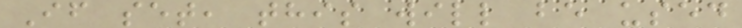If set, this will be used
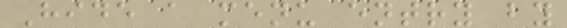Hide a menu entry by
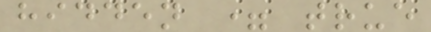hidden = true
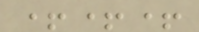+++
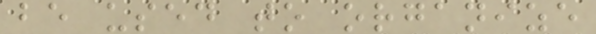be used to organize
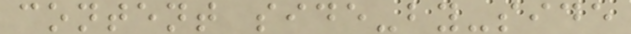content side-by-side
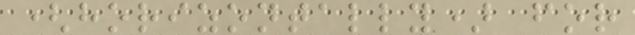(horizontally) for
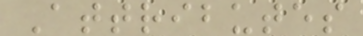Attributes
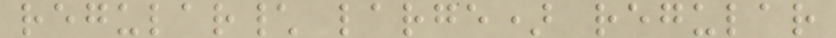regular\ large) regular
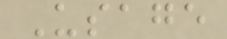Usage
